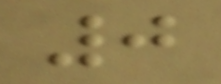0
